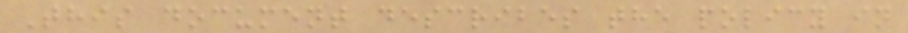This document describes the policy in
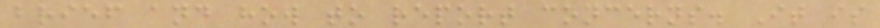brief and how to report concerns. It is
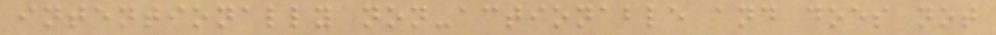intentionally non-actionable and does not
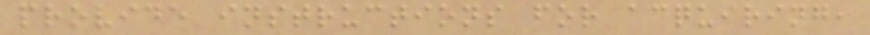provide instructions for acquiring,
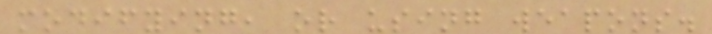modifying, or using weapons.
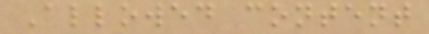Allowed content
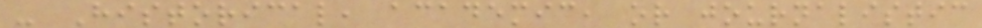- Historical, academic, or journalistic
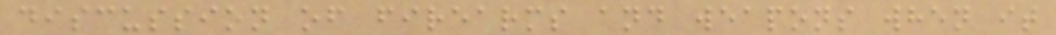discussion of firearms and weapons when it
